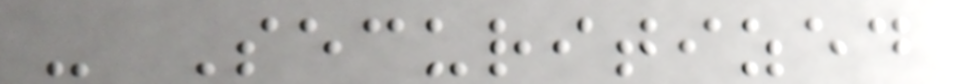- Securitized
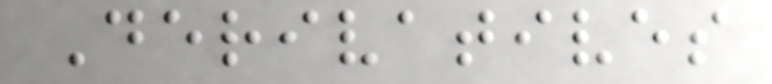Derivatives
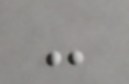-
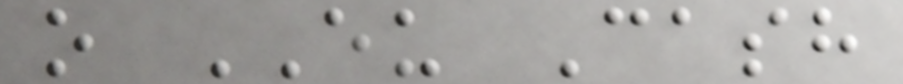o EU Cash
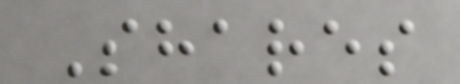Shares
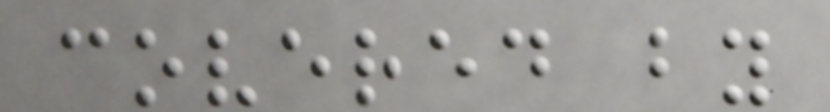covered by
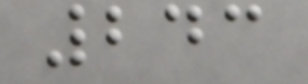243
